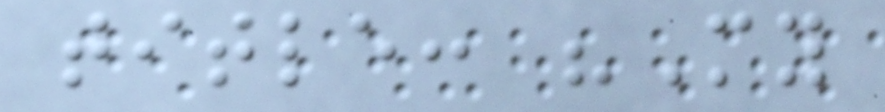title: "My
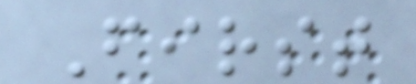First
